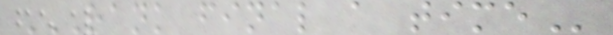RANK FINAL A TIME
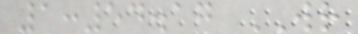1:54.17 WR
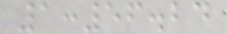1:56.24
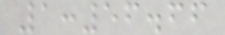1:56.66
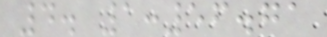4. 1:56.71
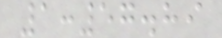1:57.89
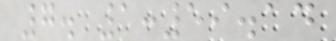7. 1:59.14
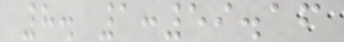8. 1:59.16
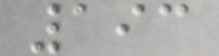193
